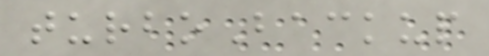turboBackup
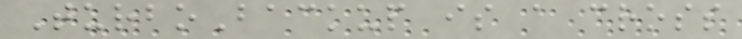TurboBackup is a cross
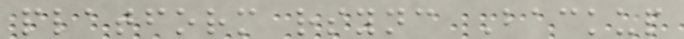platform rsync Backup
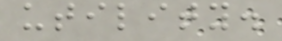utility.
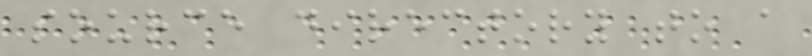source directory to a
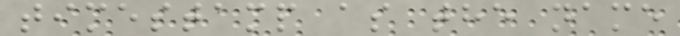timestamp as the name
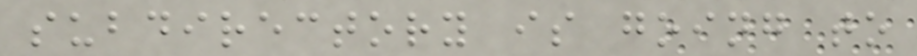subdirectory is going to
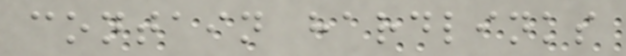contain hardlinks
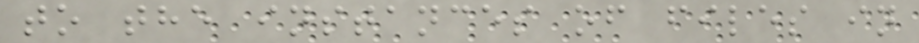to the instances of files in
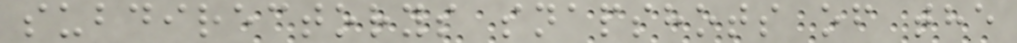subdirectorys snapshots of the
